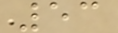53
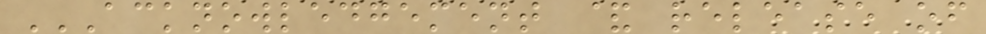ACKNOWLEDGEMENT & RELEASE OF
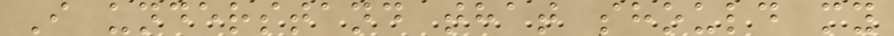I understand that should my
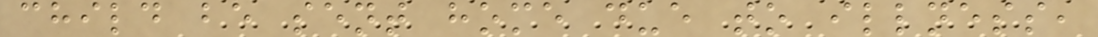child be sent home due to illness,
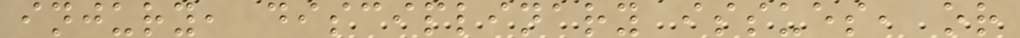injury, disciplinary issues, or
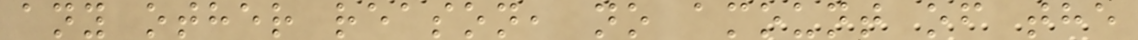any other reason, no amount of the
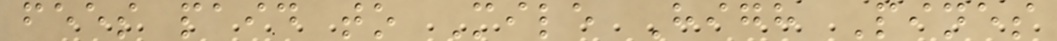fees paid to Mile High Pines
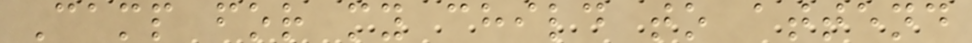Camp for my child to attend
